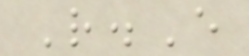R.E
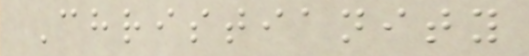Christianity
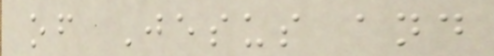of Jesus and
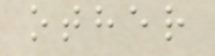other
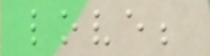love;
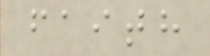faith
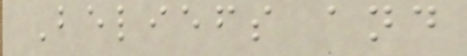Beliefs and
